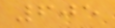605
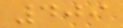409
